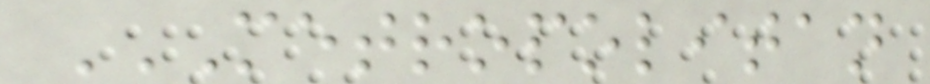METROPOLITAN
